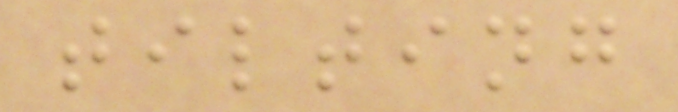tilting
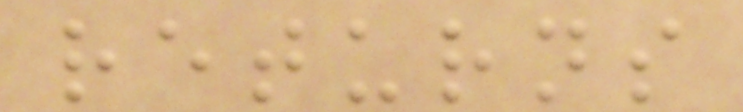returns
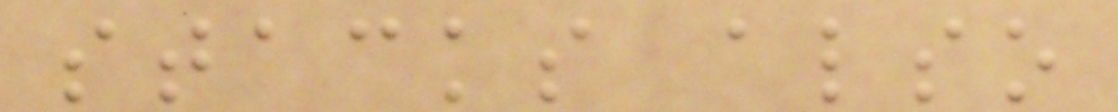stacks also
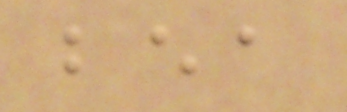bea
